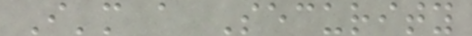I'm a Security
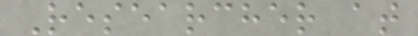Researcher at
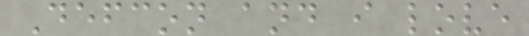Defcon and i love
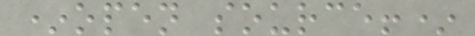*open source!*
